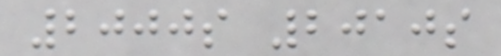2000s 2010s
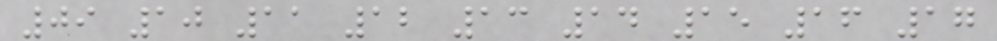09 10 11 12 13 14 15 16 17
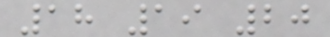18 19 20
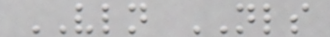VLN NLS
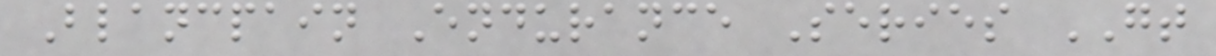Blancpain Endurance Series GT
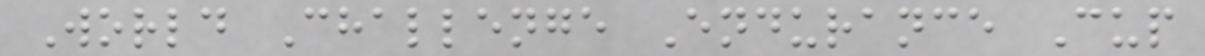World Challenge Endurance Cup
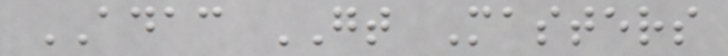ADAC GT Masters
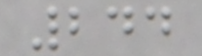244
